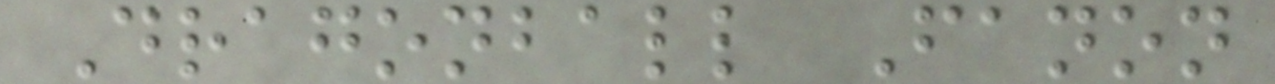Dragonball Fanon
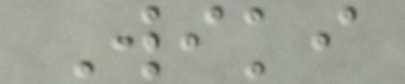Wiki
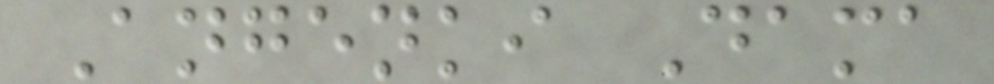Angenki Dama
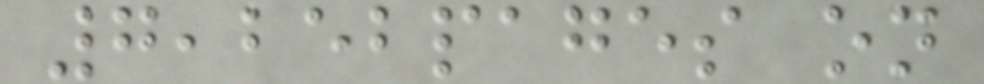7,252pages on
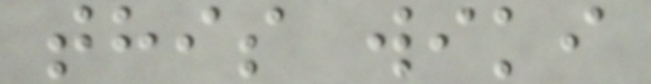this wiki
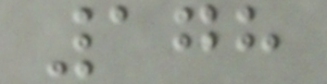178
